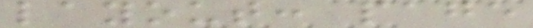layout: page
